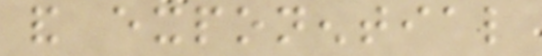and exponential
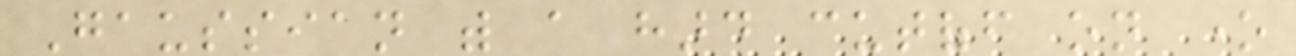Gaussian with a hard cutoff on one
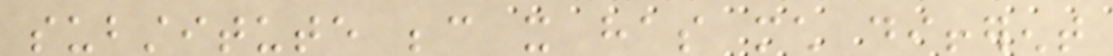substitute because it has much different
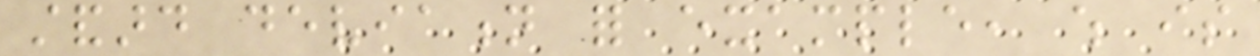standard deviation for example, which is
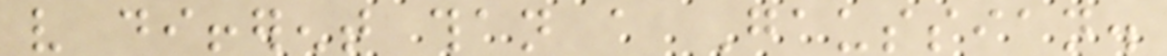very different than a Gaussian.
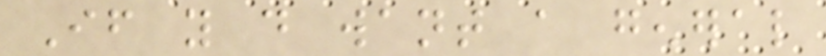If you do want a general
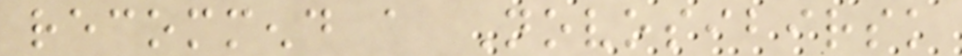recommend a Novosibirsk
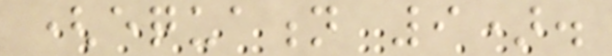(equation 9).
